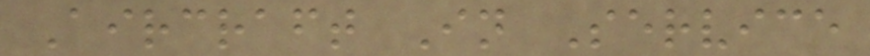Aircraft In Service
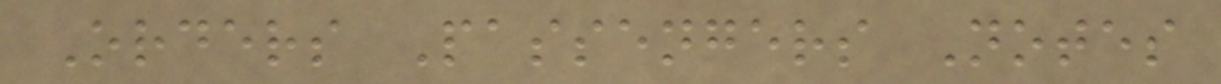Orders Passengers Notes
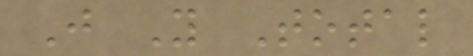J Y Total
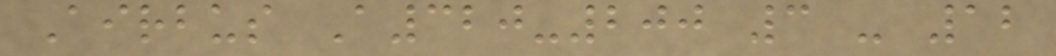Airbus A320-200 3 - 12
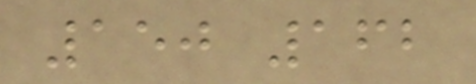150 162
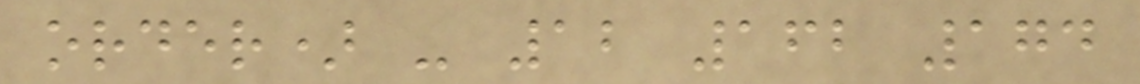order) - 12 162 174
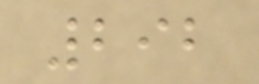292
